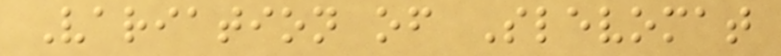Variation of Slevomat
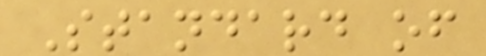Standard of
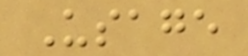Usage
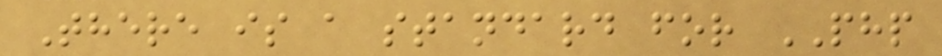There is a standard for PHP
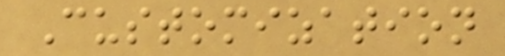Customization
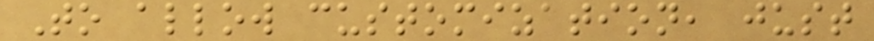To allow customization, just
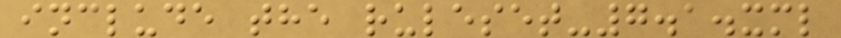include the ruleset-7.1.xml
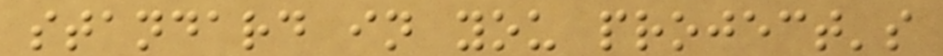standard in you project's
